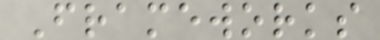Frameworks
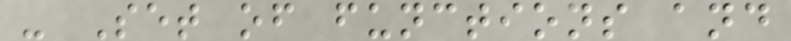- Set of functions and
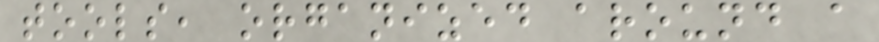tools, organized around a
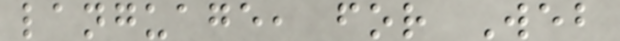language, for Web
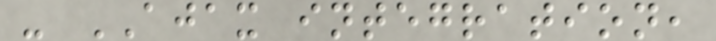- AJAX integration,
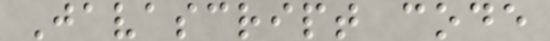Javascript code
